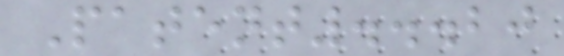Patent...20
